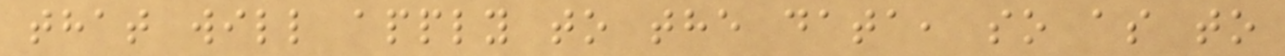that will apply to the data, so as to
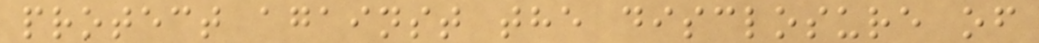protect against the disclosure of
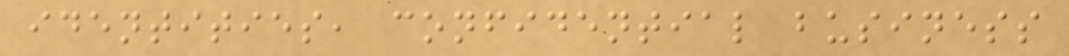identities, confidential business
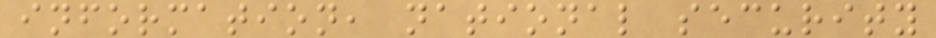information, national security
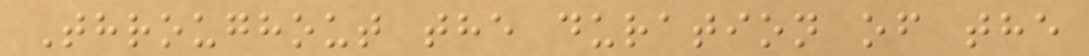Throughout the duration of the
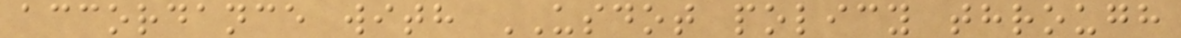accordance with USDOT policy through
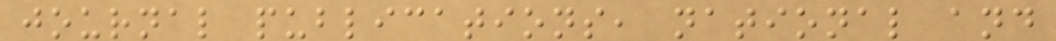journal publications, national and
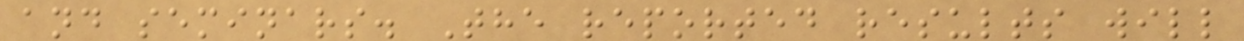and seminars. The reported results will
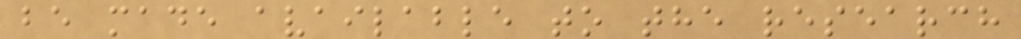be made available to the research
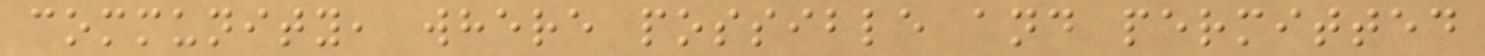community, where possible and permitted
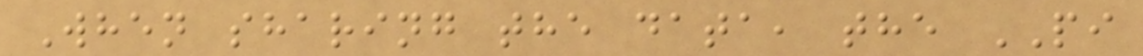When sharing the data, the PI
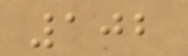102
